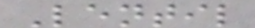Lentil
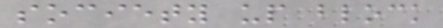society up block
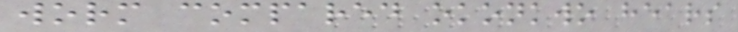worm compared okonkwo hears
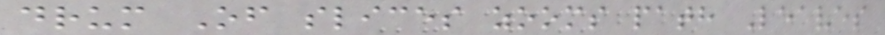drum Of slices zooms path Leaves
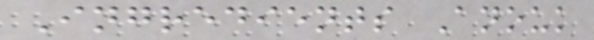Ingredients Anouk
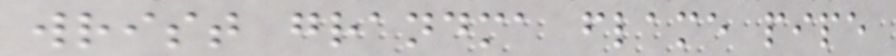wrist grandma flame pipe
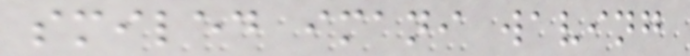smiled imani waving
